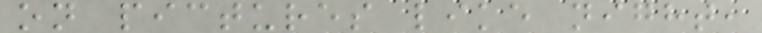on pictures like night,
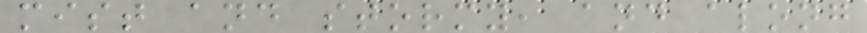mist and stormy, and along
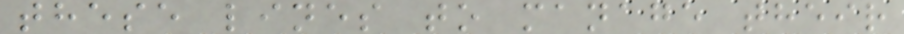these lines to manage their
